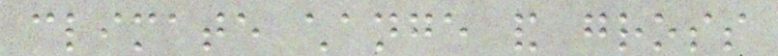climate change and gross
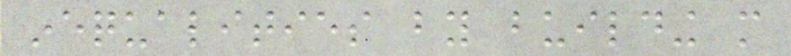inequalities by building more
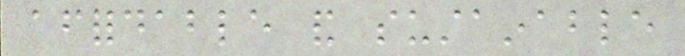affordable and sustainable
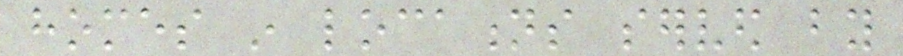homes in locations served by
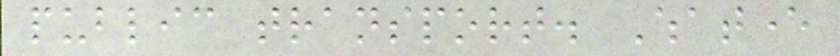public transport. Whatever
